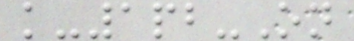k-1pb-On
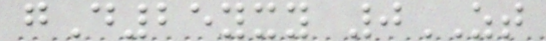gD25yxy 0ZT
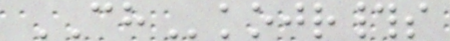CHkojr#s
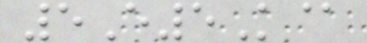5E5K@
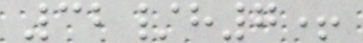32/h7+
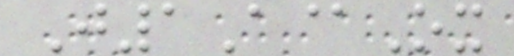J1A@Ox
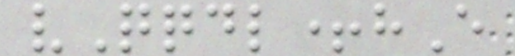vQqdl+hE
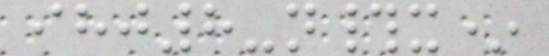ihj8-n#x*
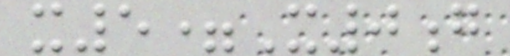x5=X0g
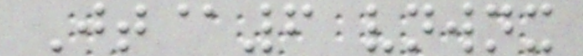Jt@6 vnwnx
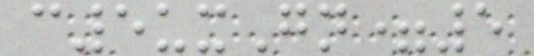c5uxGn=5
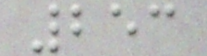253
